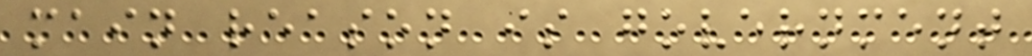main reason is government
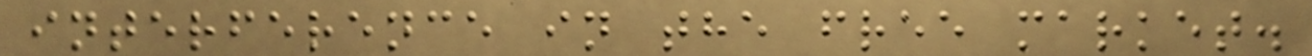interference in the free market.
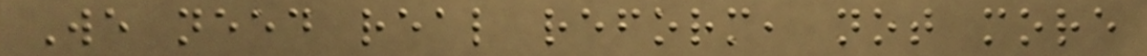We need real reform, not more
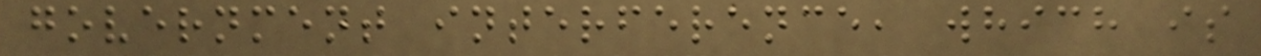government interference, which is
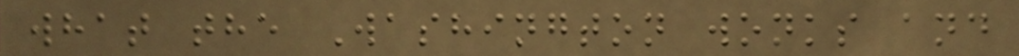what the Washington wonks and
